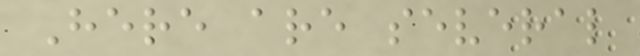Here are several
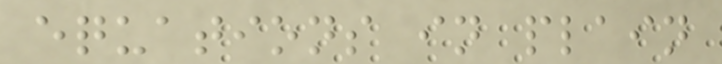equations in plain
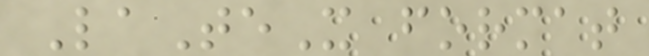LaTeX format
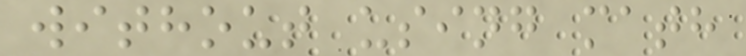without using math
